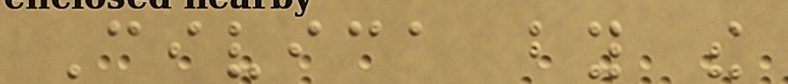Civica by the
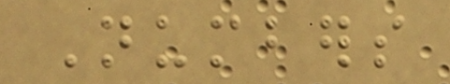Numbers
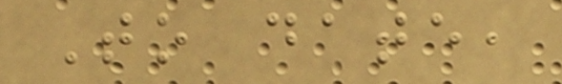To date,
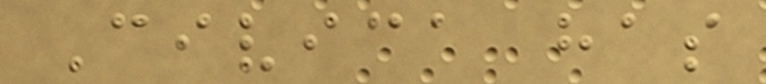Civica has
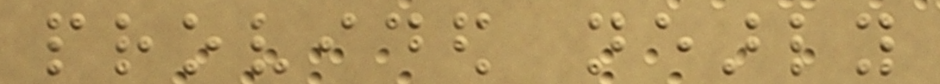provided nearly
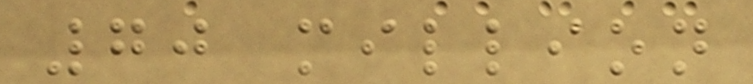70 million
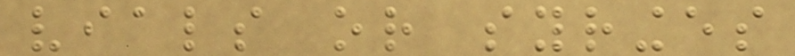vials or syringes
